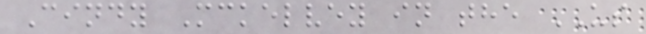Cindy Mckelvey in the US
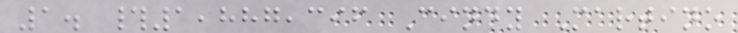1. #1,887,396 Cindy Martino
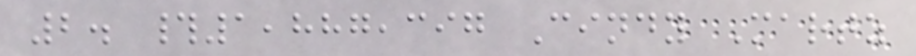2. #1,887,397 Cindy Martz
